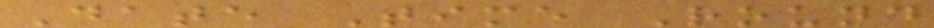Date Time Round
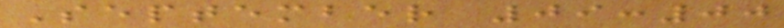September 09:00
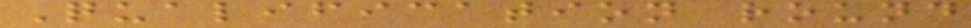Qualification round
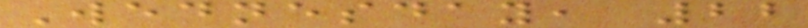Wednesday, 22
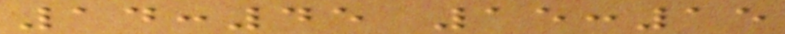14:45 15:15
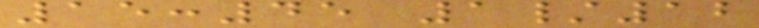15:45 1/12
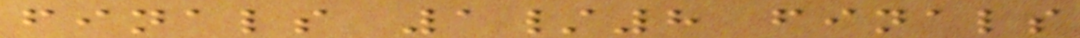finals 1/8 finals
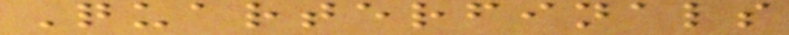Quarterfinals
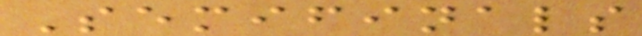Semifinals
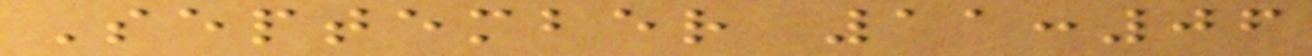September 11:06
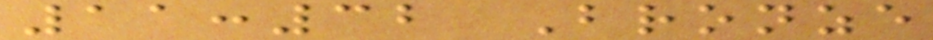11:32 Bronze
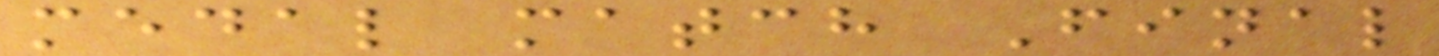medal match Final
